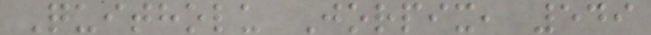Quitholu Jorpix, 549
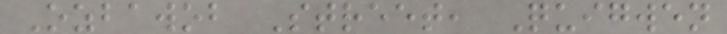Ozbawob Street, Quigwen
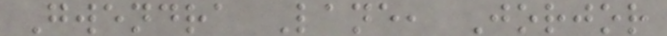Gwendra Lane, Jorjor
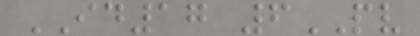ID17 6PV
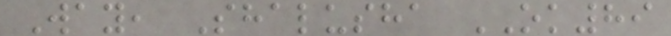Way, Shalusha OK89
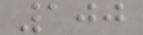100
